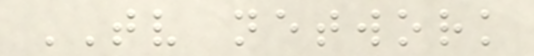TV network
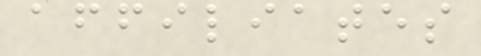affiliates
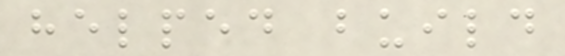helped build
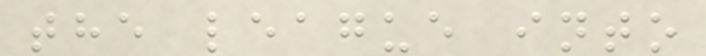the league into
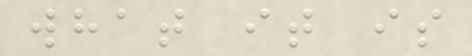what it is
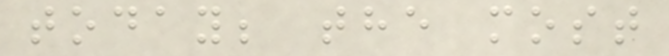today; the most
